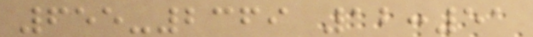655-2369 12:51
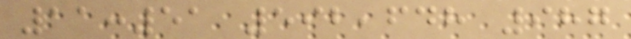11:51 592,648 987
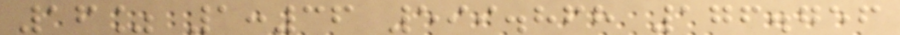16% 1:36 599.868 176.756
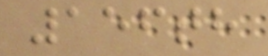156th
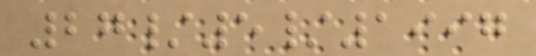27/5/1997
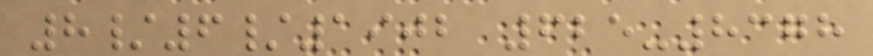8/6/1902 625-8378
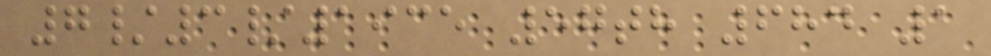7/3/1935 57th 684 1
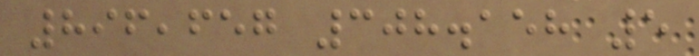896,657 308.158 5
